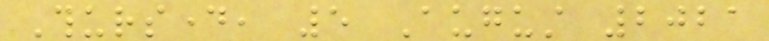Thursday, 5 August 2021
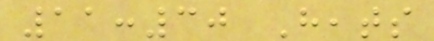11:30 Heats
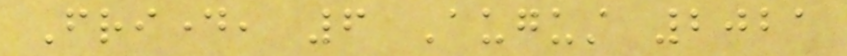Friday, 6 August 2021
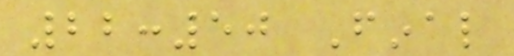22:50 Final
